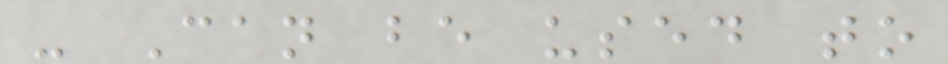- Can be used to
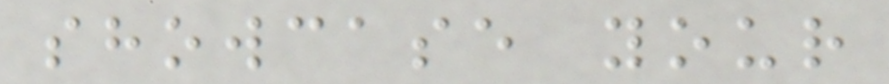showcase your
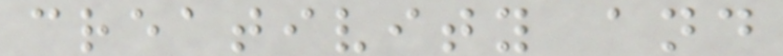creativity and
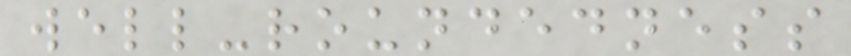well-roundedness
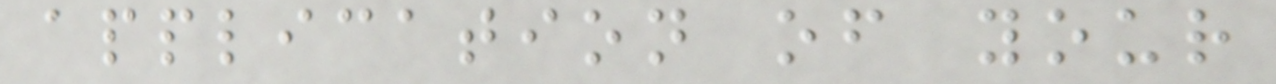application of your
